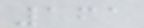161
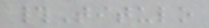#Titulo
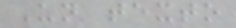Un texto
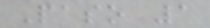Paso 1
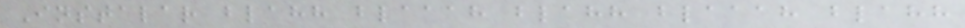Instalar blahh blaaah blahh blaaah blahh
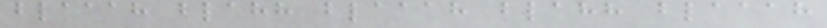blaaah blahh blaaah blahh blaaah
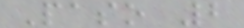Paso 2
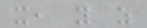x, y z
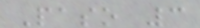Paso 3
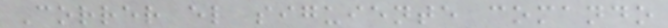Correr el siguiente comando
